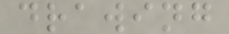drawing
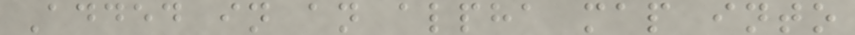Added in an alpha map into
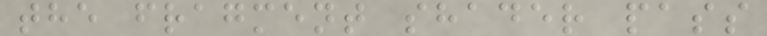the fragment shader pass
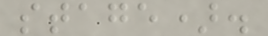stage).
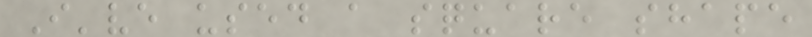I've used a square shape
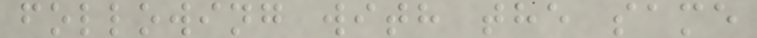following with the same
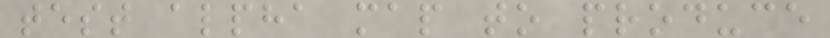test alpha map to produce
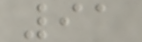91
